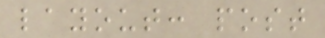layout: post
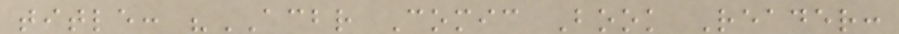title: "ACBR Comic Book Reader:
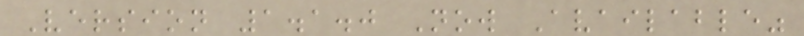Version 1.1.0 Now Available"
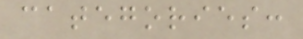categories:
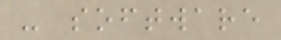- software
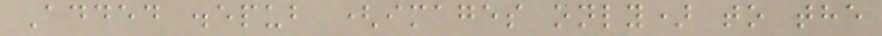Added .epub (images only) to the
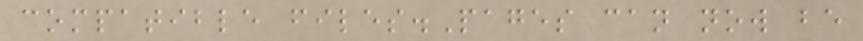compatible files.Pages can now be
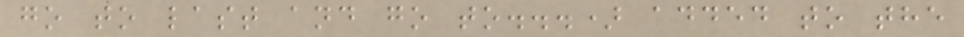go to last and go to...) added to the
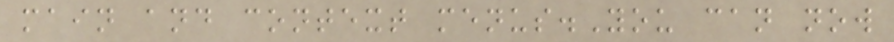main and context menus.You can now
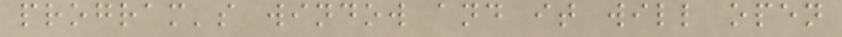program's window and it will open
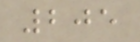205
